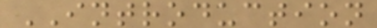INTRODUCTION
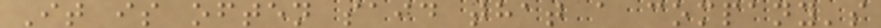It is often said that a company's
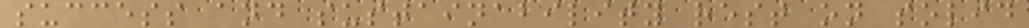success and sustainability rest on solid
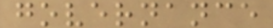governance
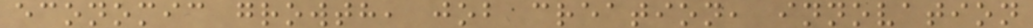economic growth, job creation, innovation
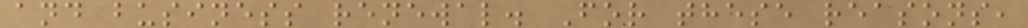and business renewal. For these reasons,
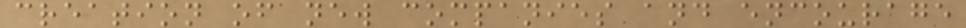creation of new companies and encourage
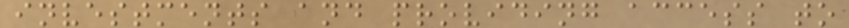investments and providing access to
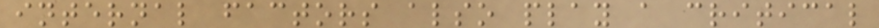internal factors also play a critical
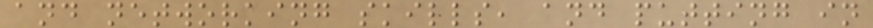and networking skills, and putting in
